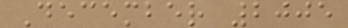December 2005
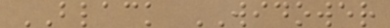BLACK WIDOWER
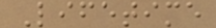Lifetime
